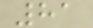81
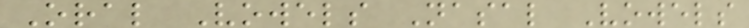Oral Vowels Nasal Vowels
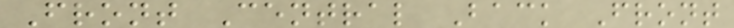Front Central Back Front
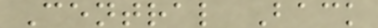Central Back
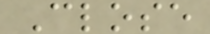Close
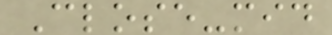Close-mid
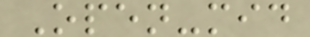Open-mid
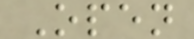Open
